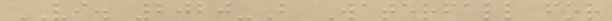VI. 2020-B Waterfall for
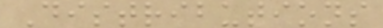Distributions
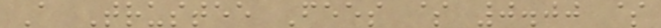A Trustee Fees $ 0.00 $
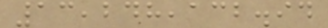13,248,132.94
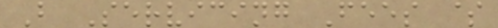B Servicing Fees $
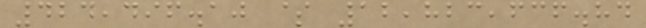424,496.10 $ 12,823,636.84
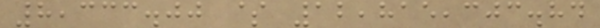8,333.00 $ 12,815,303.84
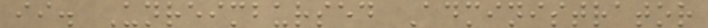ii. Unreimbursed Administrator
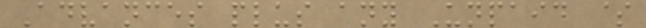Advances plus any Unpaid $
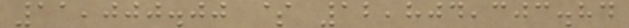11,000.00 $ 12,804,303.84
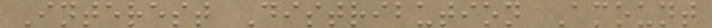Interest Distribution Amount
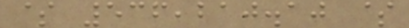$ 536,210.10 $
